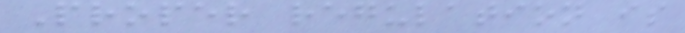Proper regulation is
